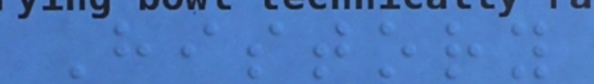History
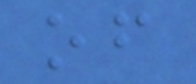of
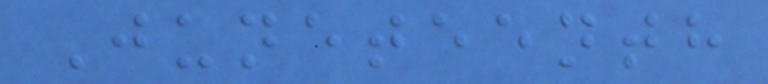Juneteenth
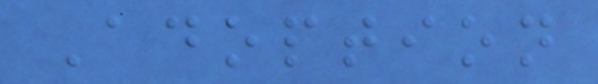Adoption
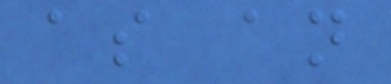as an
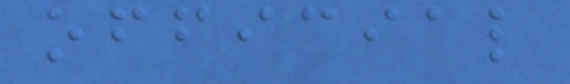official
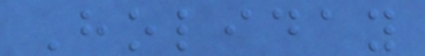Holiday
